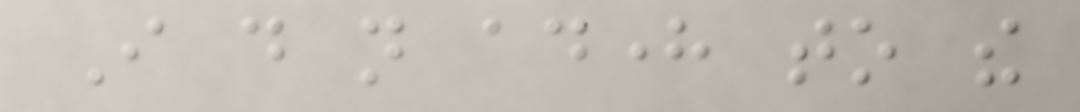I do not adhere to the
